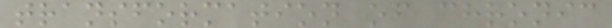transformation of chronic
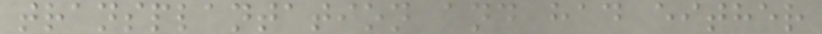transplantation and had either
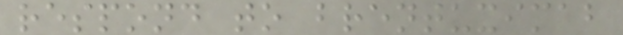respond to brentuximab
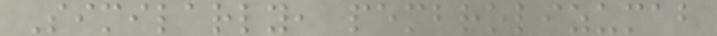Similarly, pembrolizumab
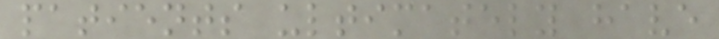patients ultimately have
